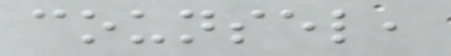counsel,
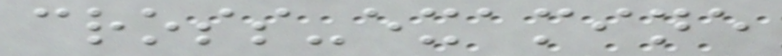cross-examine
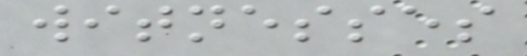witnesses
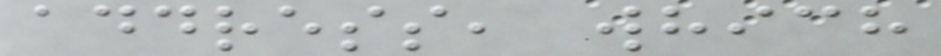address, which
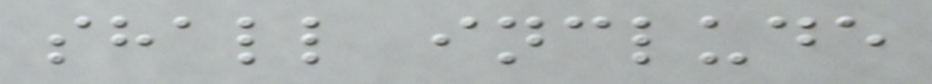shall include
